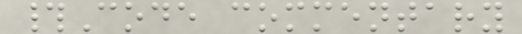#Code commentary
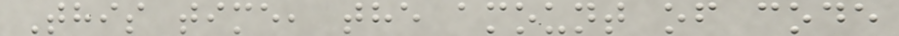This time, the amount of code
